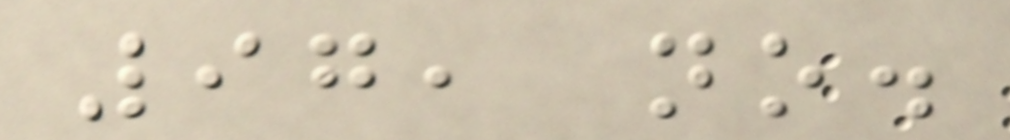97, no.
